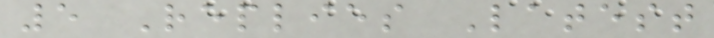5 Replies Latest
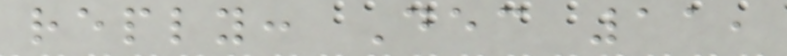reply: Dec 11,
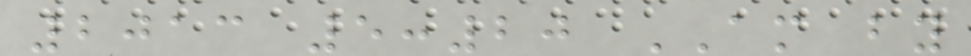2013 5:20 AM by
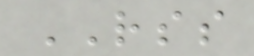RSS
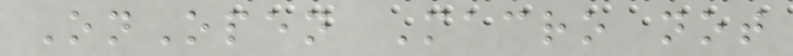OnOpen Macro not
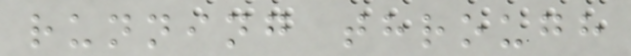running through
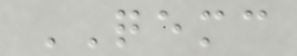QEMC
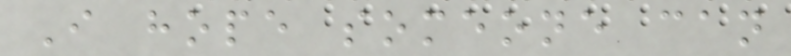I hope someone can
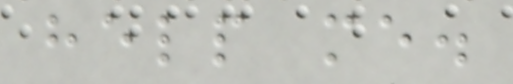help me.
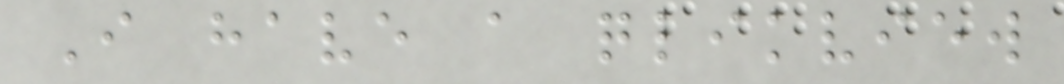I have a qlikview
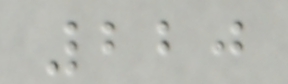220
